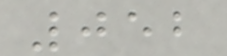052
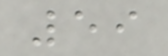59
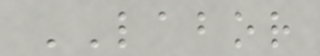LABOR
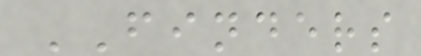FINDERS
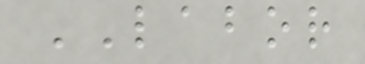LABOR
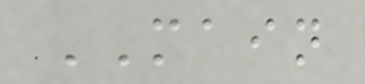MAIN
